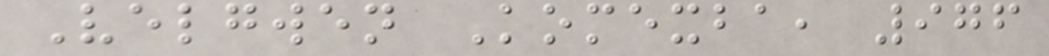Velgwen Komexba, 976
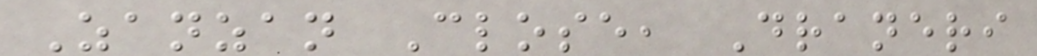Zanzan Close, Draneri
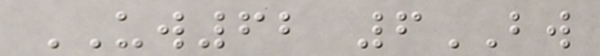UW62 6BW
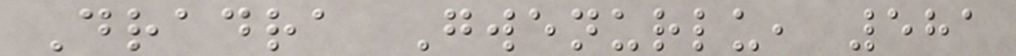Dradra Gwenurlu, 581
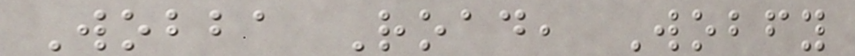Wobba Road, Wobfy
